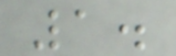1.
